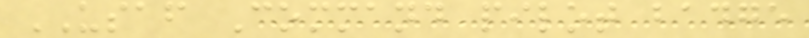USAF Command pilot badge
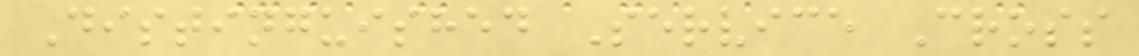Distinguished Service Cross
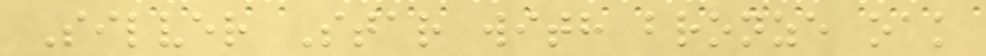Silver Star with bronze oak
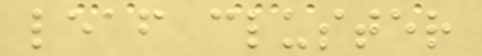leaf cluster
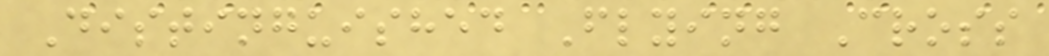Distinguished Flying Cross
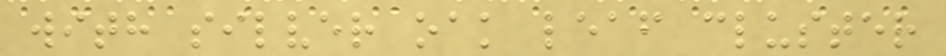with silver oak leaf cluster
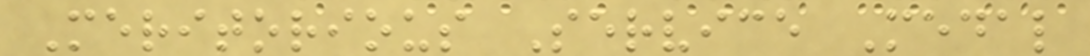Meritorious Service Medal
